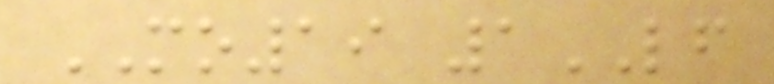MO19 1LF
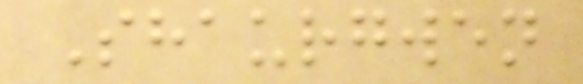Shaurgwen
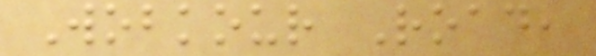Wobkour Road,
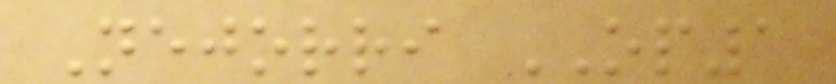Nejorri OP1
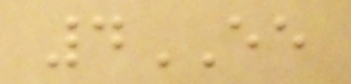4EE
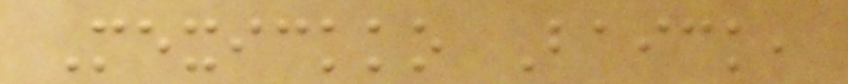Mexickko Baick,
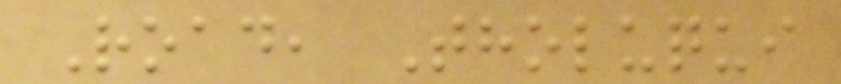Road, Tholuqui
